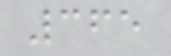365
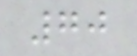70
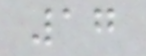17
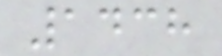1438
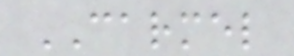CARMEL
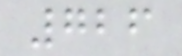726
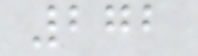272
